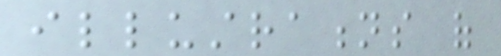illustrations of
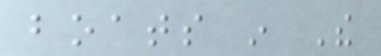boats in The
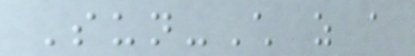Sun-Child as a
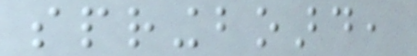springboard,
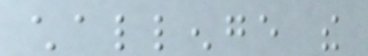challenge the
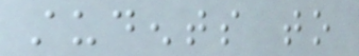students to
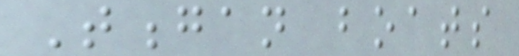Tongan boats
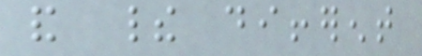and their different
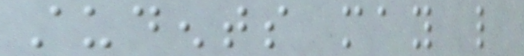students may like
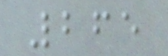265
